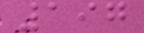197
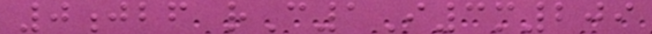0jbf rC1I3m209
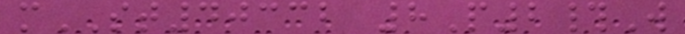mST40332 8P2#W
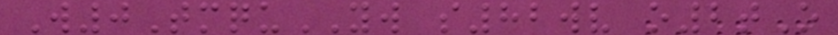W0TmquYW s82wv o2tO
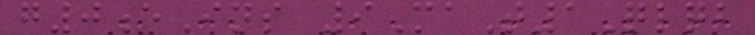g0eIns 9MaT1Qlqb
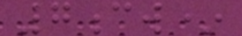7cw*
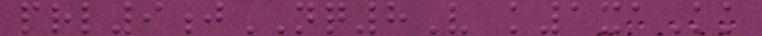prl9jNQ8V k1xaKk
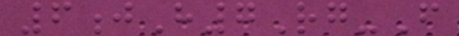6jH7Rg-F
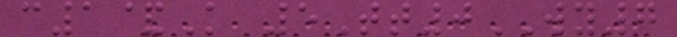c1&K 5Tt0WY7
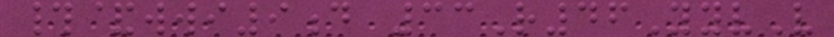#&wwi9d 33R46YyvV
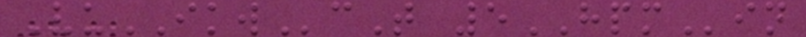VuIKWcT 5HPMin
